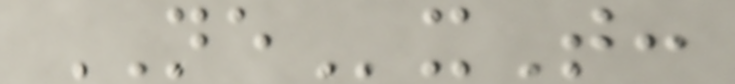NExT:
